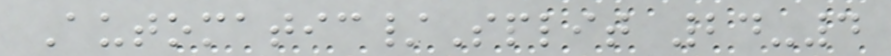Automatic/Split 24-4
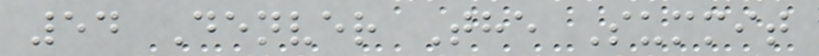54 Denver The Summit
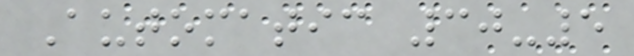Automatic 30-5
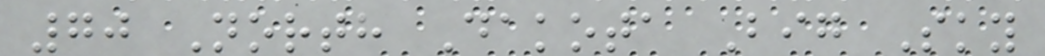70 North Dakota Big Sky
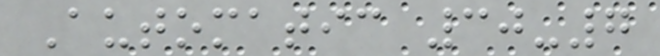Automatic 30-7
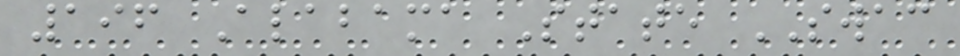196 Alabama State SWAC
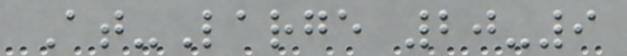At-Large 20-9
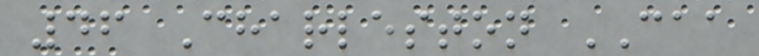46 Charleston CAA
